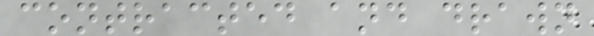contracted and drawn
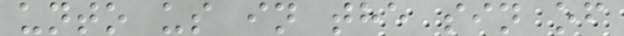unto us in the sin of
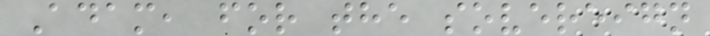Adam, for the sovereign
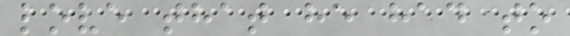love that he had to
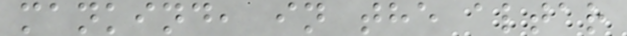mankind, in the altar
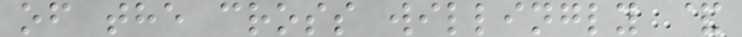of the cross willingly &
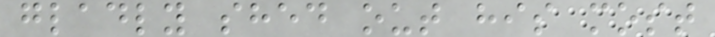gladly shed out his most
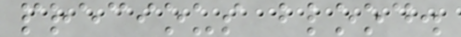precious blood.
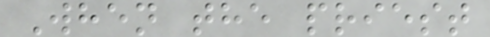When the priest
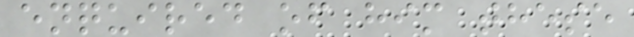enquired of him these
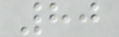80
